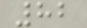82
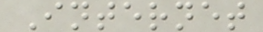Internet
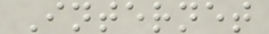Internet
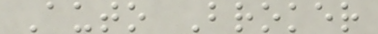Auto Broker
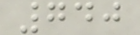740
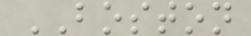BOSTON
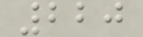220
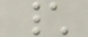\
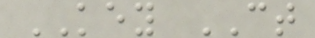KEY CT
